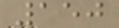150
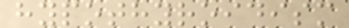hypothyroidism
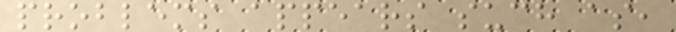problems appears such as,
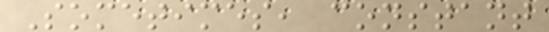Sometimes, constant
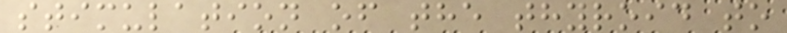stimulation of the thyroid to
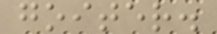goiter.
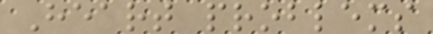Heart problems
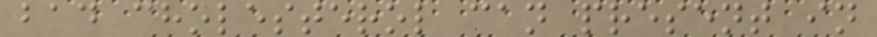bad cholesterol can present in
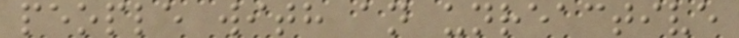people with an unreactive
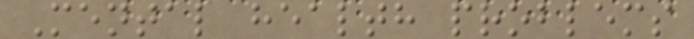Mental health problems
